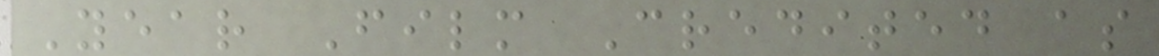Year Film Credited as
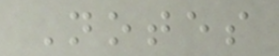Notes
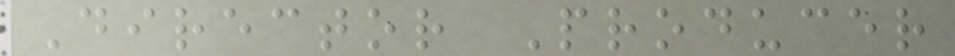Director Producer
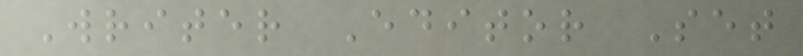Writer Editor Set
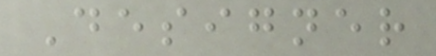Designer
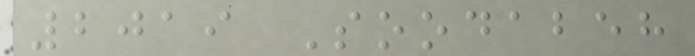2019 Soodabeh
